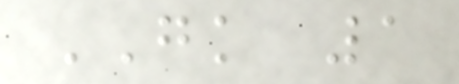GK 1
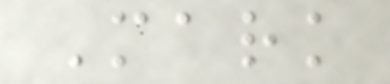Mark
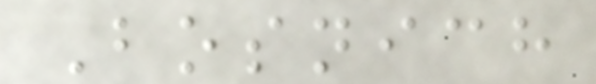Bosnich
